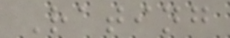Rating
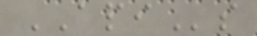APIs
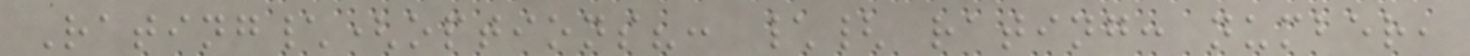Rating\(options?: \{ rating: number,
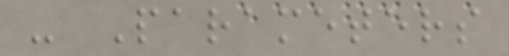- Parameters
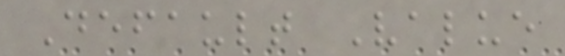Default Value
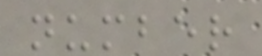number
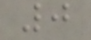0
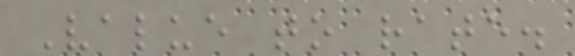Value to rate.
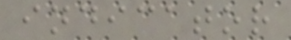indicator
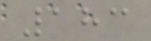183
